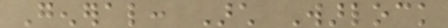General: Arch Warlock
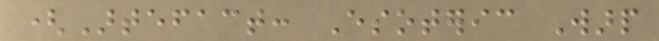(Artefact: Esoteric Warp
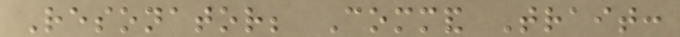Resonator; Command Trait:
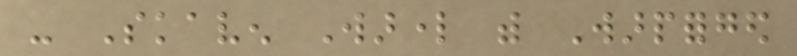- Skaven Warlord with Warpforged
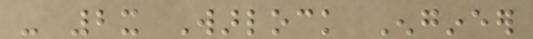- 2x Warlock Engineer
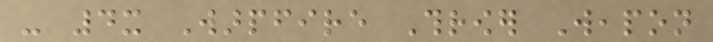- 4x Warpfire Thrower Weapon
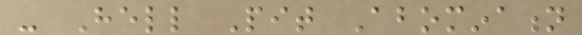- Hell Pit Abomination
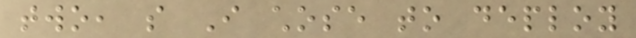two, so I chose to deploy
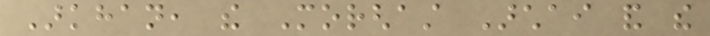Arkhan, the Morghast Archai and the
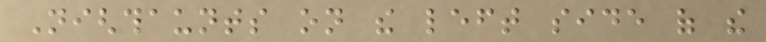Nighthaunts on the left side of the
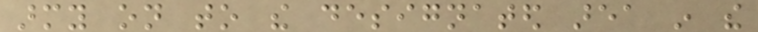army on to the designated area in the
